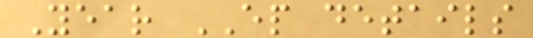Year EP details
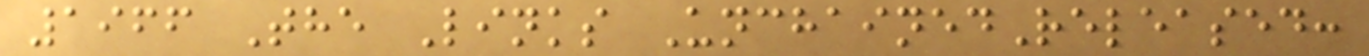1966 The Links UnchainedReleased:
